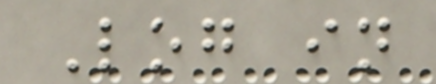Log in
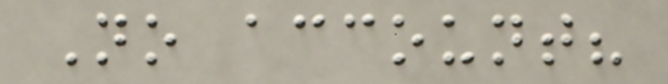No account?
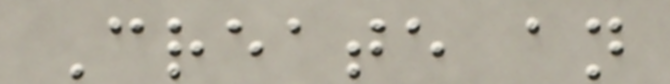Create an
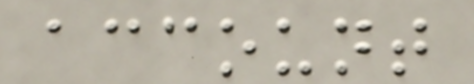account
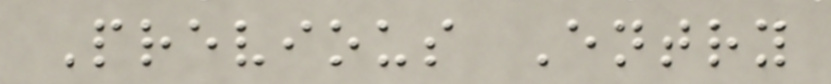Previous Entry
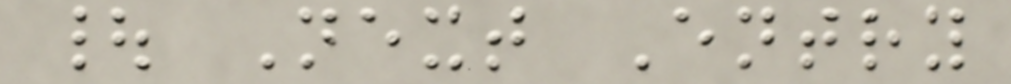| Next Entry
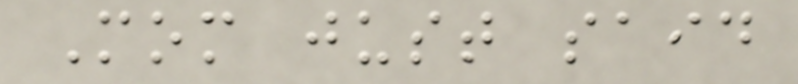Mom just said
